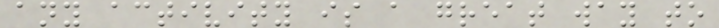any activity is a great way to
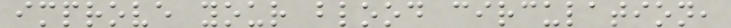improve your blood circulation,
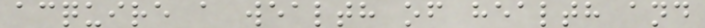acquire a wealth of health and
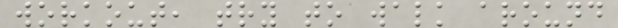workout, try to walk around
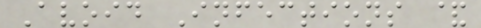Avoid Infections &
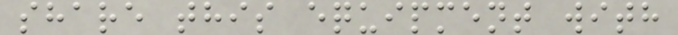share this equipment with
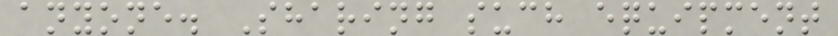anyone. Sharing such equipment
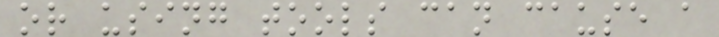or using tools can cause a
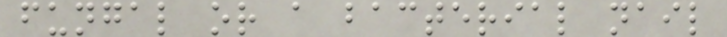fungal or a bacterial nail
